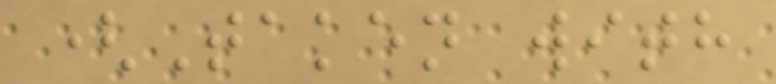(Taken with
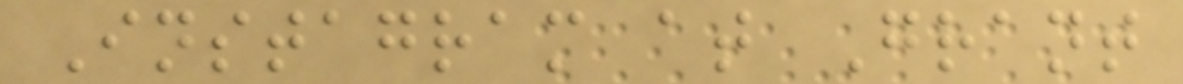Instagram at Grant
